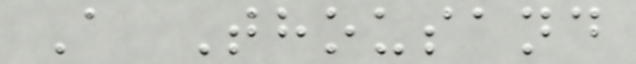A Thousand
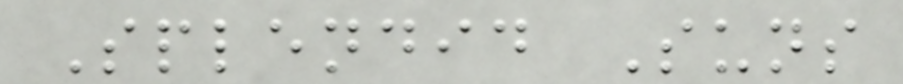Splendid Suns
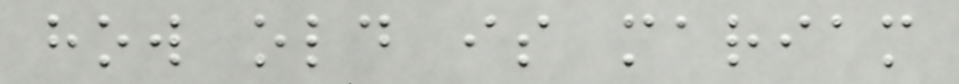how old is mariam
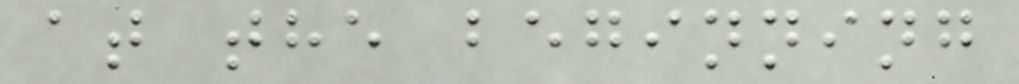at the beginning
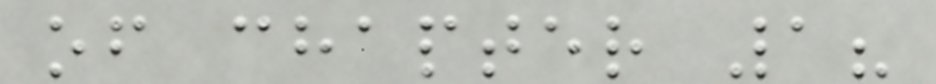of chapter 1?
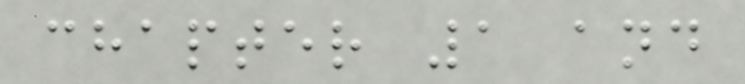chapter 1 and
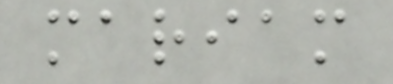mariam
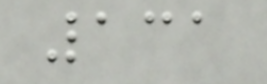131
